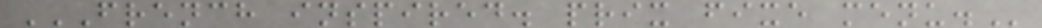FRENCH INSPIRED. PRIX FIXE MENU.
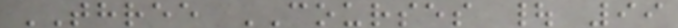THREE COURSES | 99
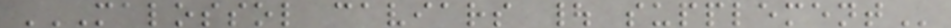MALOSSOL CAVIARS | SUPPLEMENT
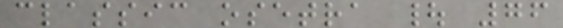classic osetra | 76
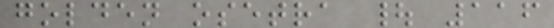golden osetra | 116
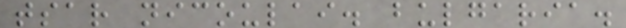tsar nicoulai. bulgaria.
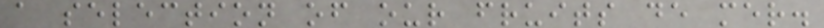a selection of our fruits de mer.
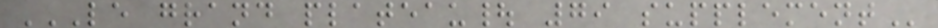LE GRAND PLATEAU| 79 SUPPLEMENT
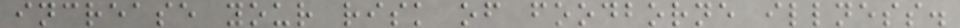increase your risk of foodborne illness.
